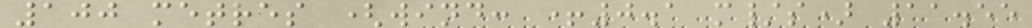100 metres (wind: +0.1 m/s) 11.55
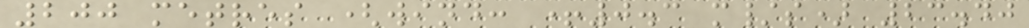200 metres (wind: +0.3 m/s) 23.40
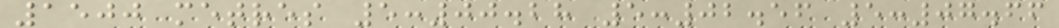1500 metres 5:00.28 5:02.56 5:07.66
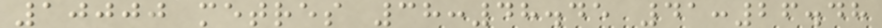10000 metres 38:48.45 41:26.48
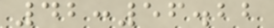42:56.22
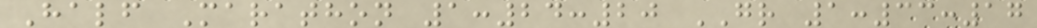Half Marathon 1:24:20 GR 1:33:17
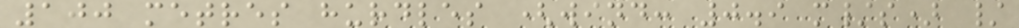100 metres hurdles (wind: 0.9 m/s) /
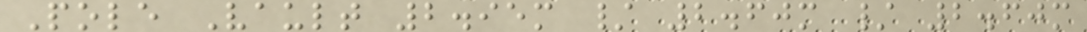Pole Vault 2.95m / 2.60m / 2.60m
